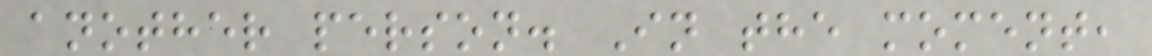another person. In the moment,
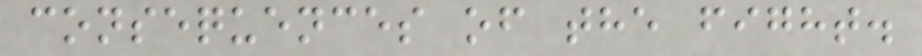consequences of the fight.
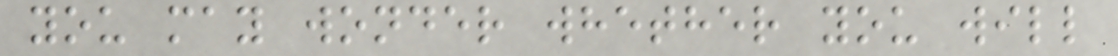you may wonder whether you will
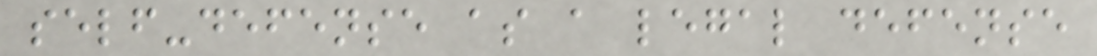self-defense as a legal defense
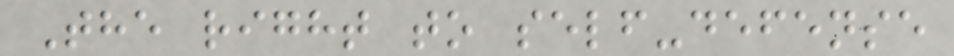The right to self-defense
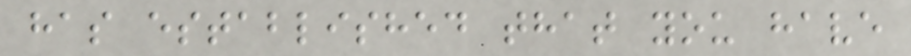has established that you have
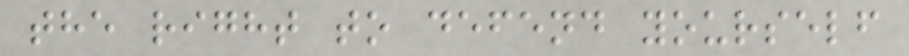the right to defend yourself
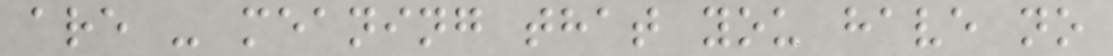are - meaning that you have no
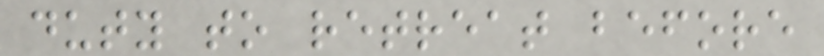duty to retreat before
